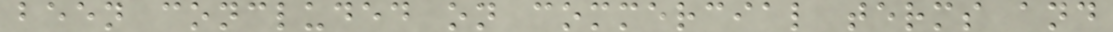been concluded on commercial terms and
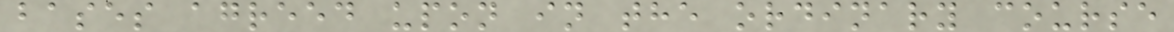bases agreed upon in the ordinary course
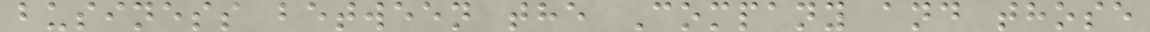business between the Company and those
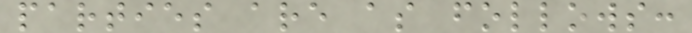parties are as follows:
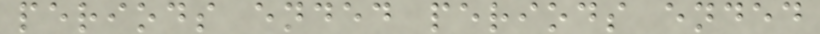periods ended periods ended
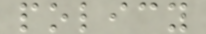policy
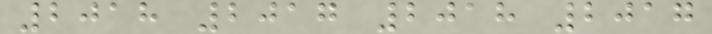2018 2017 2018 2017
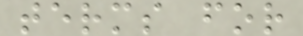terms for
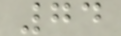74
